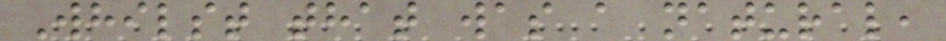Whilst that was a natural,
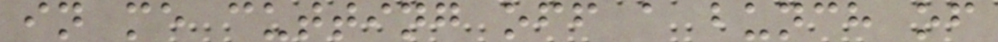in me cutting off a bunch of
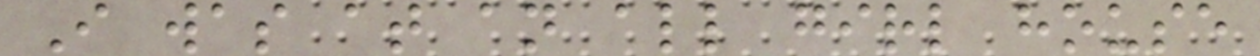I was at an all girl house
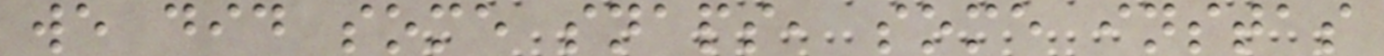we did some snaps, some instas
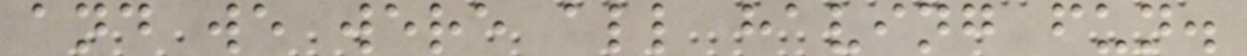and we were all having fun.
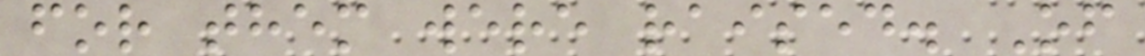for them were raised. Of
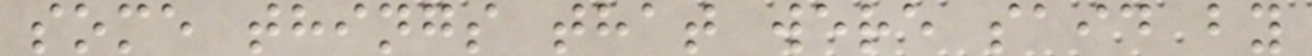some things that were said by
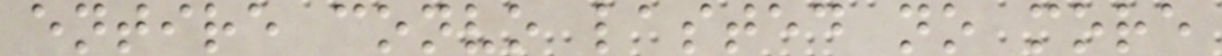entire convo lasted no more
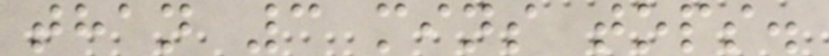than 3 mins tops.
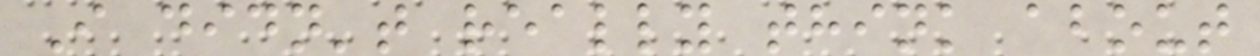I didn't really think about
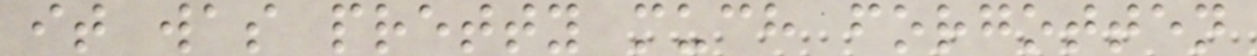it was pretty much forgotten
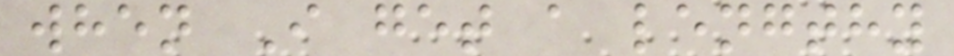when I get a lengthy
